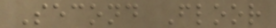Second Floor
